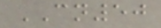CN50
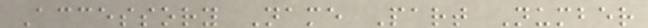Accessory Name Part Number
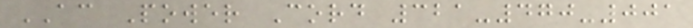AC Power Cord 321-470-001
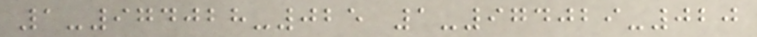1-974028-025 1-974029-020
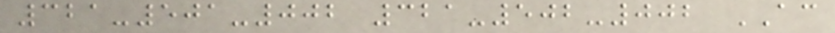321-501-002 321-502-002 AC
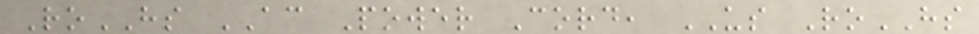RoHS AC Power Cord, US RoHS
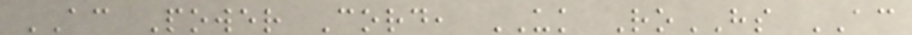AC Power Cord, UK RoHS AC
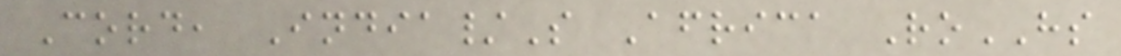Cord, India/S Africa RoHS
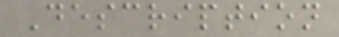Description
